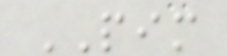PIM
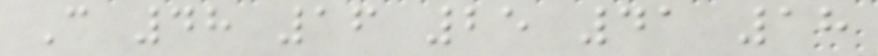C 48 16 25 41 18
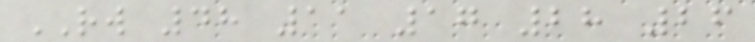RW 48 11 17 28 26
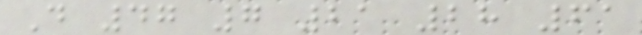D 47 7 21 28 61
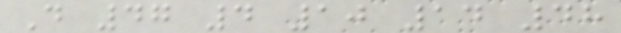D 47 4 10 14 48
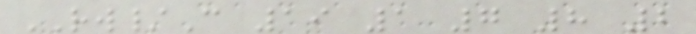RW/C 19 1 7 8 2
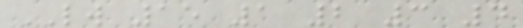LW 15 1 2 3 4
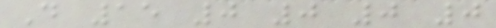D 15 0 0 0 0
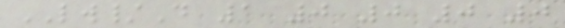LW/D 1 0 0 0 0
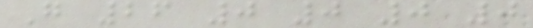G 26 0 0 0 0
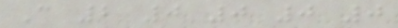C 2 0 0 0 0
